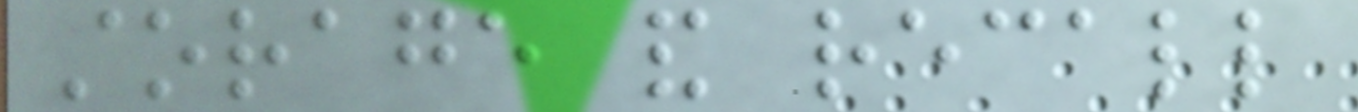storage and recall
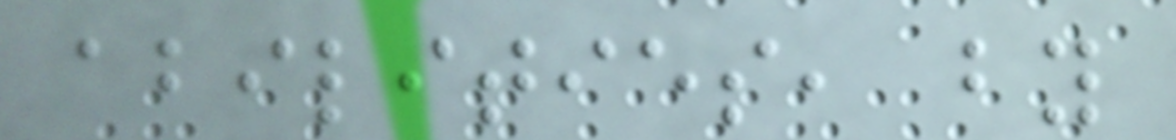abilities, by
